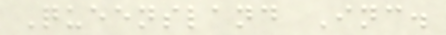Queensland Inc.
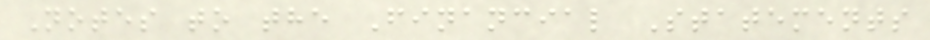Notes to the Financial Statements
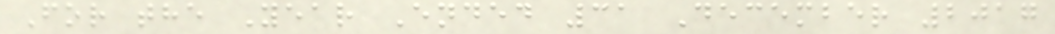For the Year Ended 31 December 2017
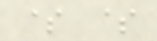$ $
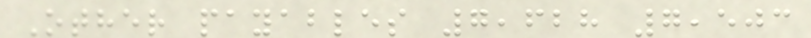Other payables 7,628 7,503
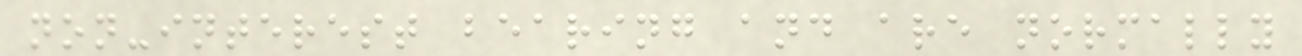non-interest bearing and are normally
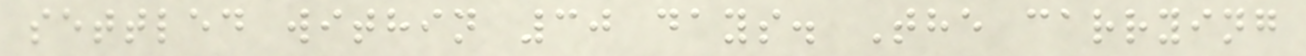settled within 30 days. The carrying
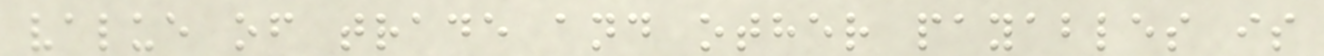value of trade and other payables is
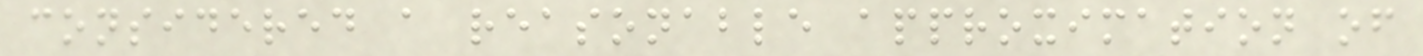considered a reasonable approximation of
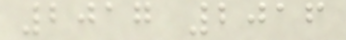2017 2016
